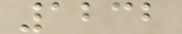1232
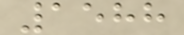1588
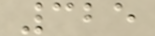325
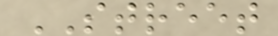STREET
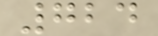724
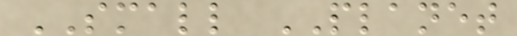SMALL PLANET
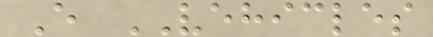E VEHICLES
